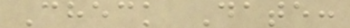Check Date:
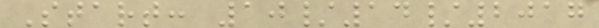Start: 10/14/2017
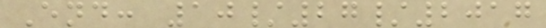End: 10/27/2017
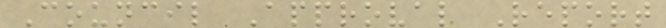Council Approval Report
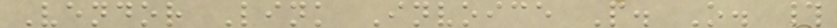Vendor Link Invoice P. O. #
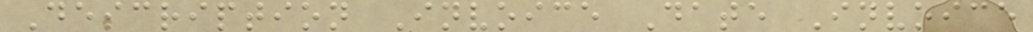Description Invoice Date Invoice
